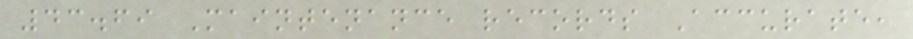43.69 Maintenance records Accurate,
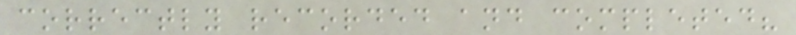correctly recorded and completed?
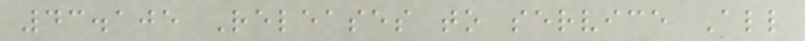43.105 Releases to service All
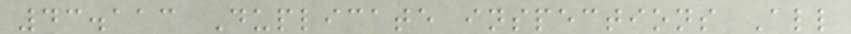43.113 Duplicate inspections All
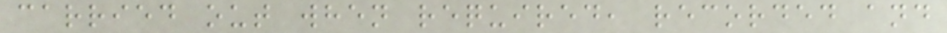carried out when required, recorded and
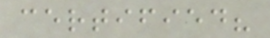certified?
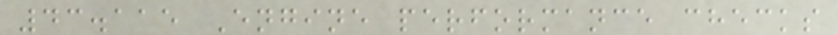43.115 Engine performance checks
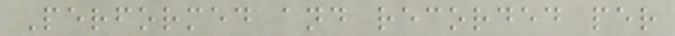Performed and recorded per
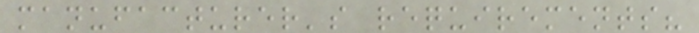manufacturer's requirements?
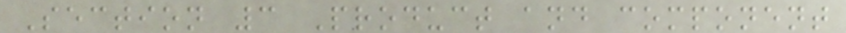Section 3 Product and component
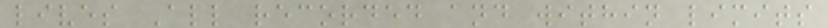lives All recorded and within limits
